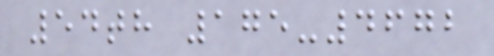54th 175-4672
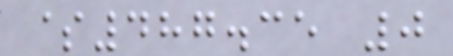$487.35 0
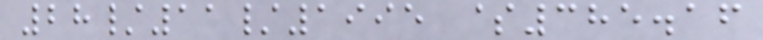28/11/1995 $385.16
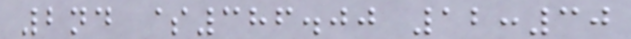2nd $386.00 12:30
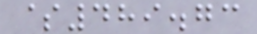$489.73
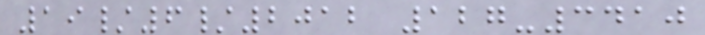19/6/2012 127-3410
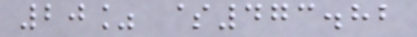20% $473.82
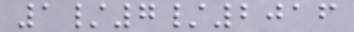1/7/2016
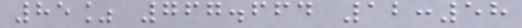85% 767.664 12:58
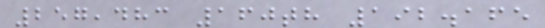257,483 160th 192.165
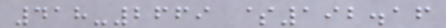418-2669 $192.16
